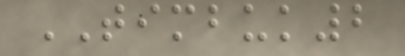TIMBUK2
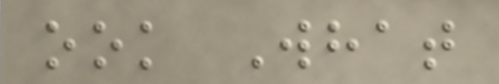ook What
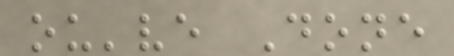ou've Done
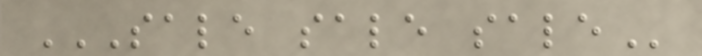SALE SALE SALE
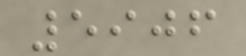5906
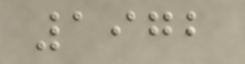1972
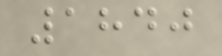1840
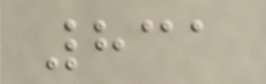831
